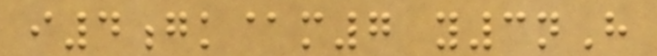i4gk@m7 y3nH
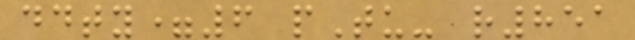ddty=6 pTu- r851
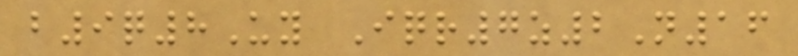b9q8Uy Iqr7z2N16
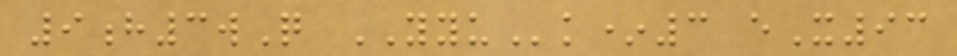9h3wQ YYUk*3 eX93
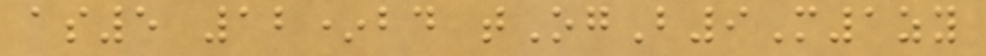as5 12*bd tOgB9M1zy
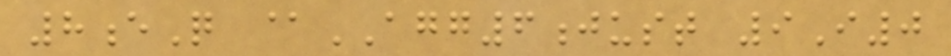8eQ @AGG6just 9I0
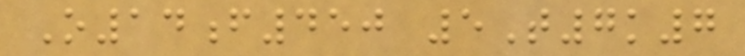O14f450 5T7k7
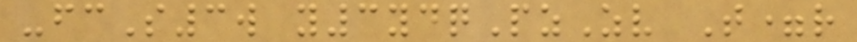-fcS3w y3ydqPzZv T=r
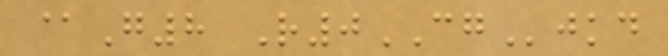@G8 R0CGjkd
